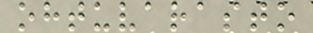ohtuvarasto
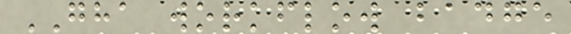GHA workflow badge
